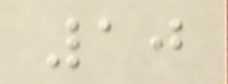10
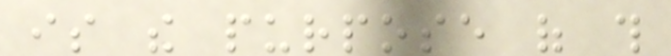is the purpose of this
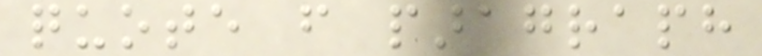quote from paragraph
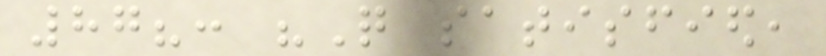87?: "Quite satisfied,
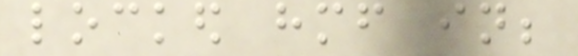locked himself in;
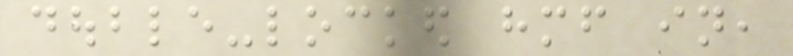double-locked himself in,
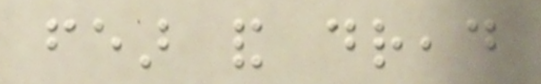fear and dread
